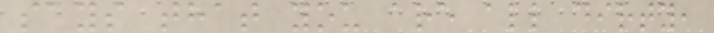says that you are all dirty,
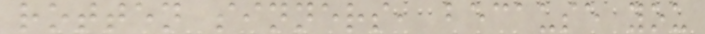rotten sinners, because you
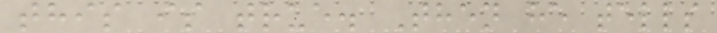this is true. Then he tells
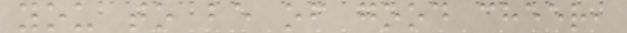you to be of good cheer,
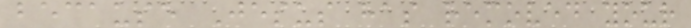because Jesus has removed your
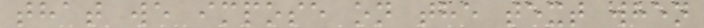that we impose on the text when
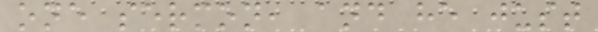one sermon, and he just
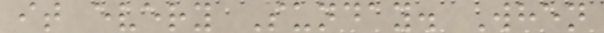it every Sunday. When
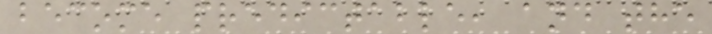become predictable, and the
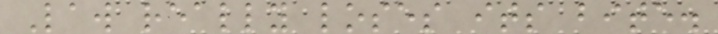Law really loses its bite.
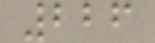226
